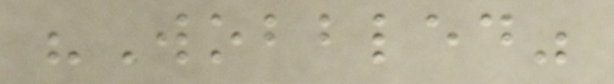"Wobbled"
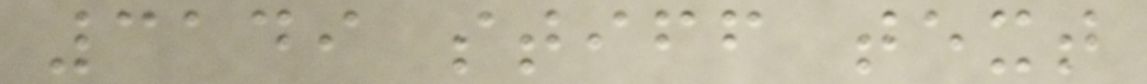3149 stiff text
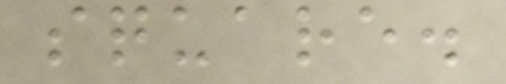square.
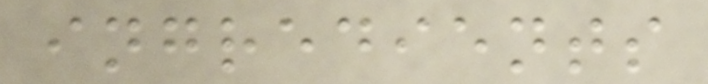ingredients
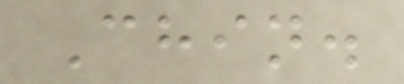Chin.
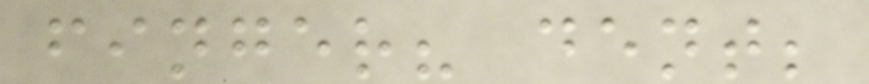finger? dent;
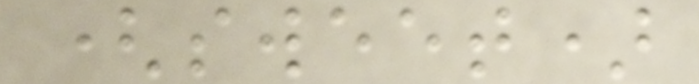(sweet)
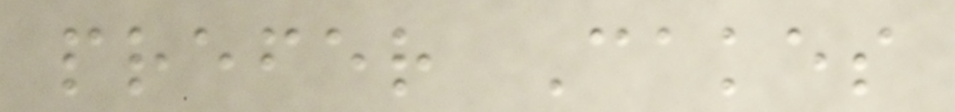prefer Cakes
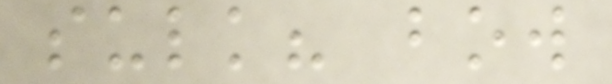sulk? bow
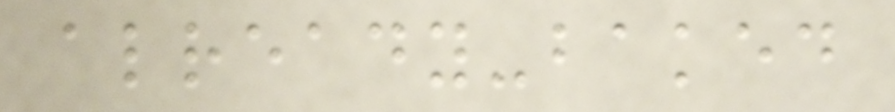already-baked
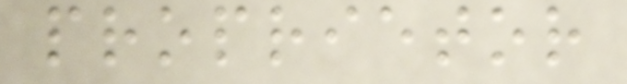proprietor
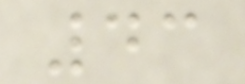43
